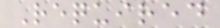Required
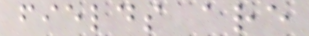fields are
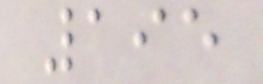195
